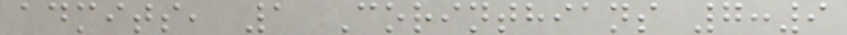admits, 1 Corinthians 7:9
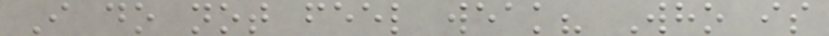I do not feel weak? Who is
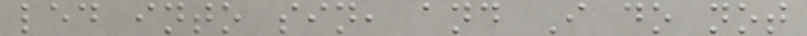led into sin, and I do not
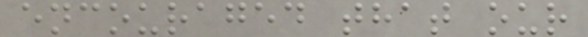encouraged that our
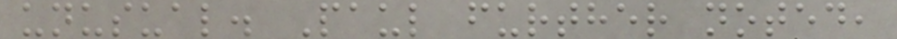unusual. Paul further noted,
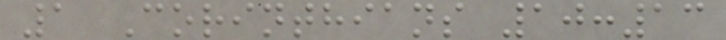1 Corinthians 10:13
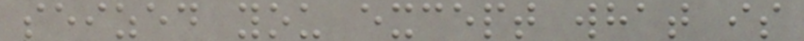seized you except what is
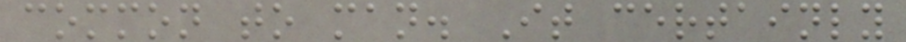common to man. It certainly
